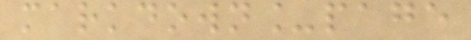markdown_page
